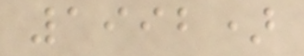1992)
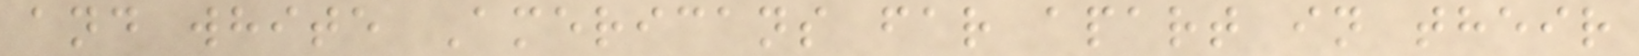and white Americans far apart in their
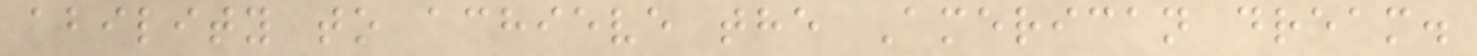ability to achieve the American dream.
